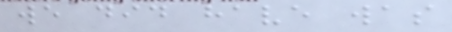we did have was
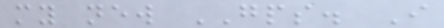my new GPS. I
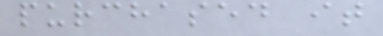purchased it
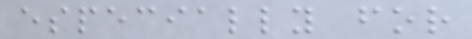especially for
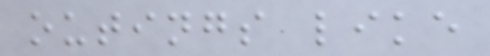outings like
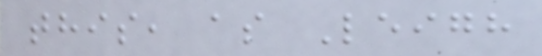this, as Leigh
